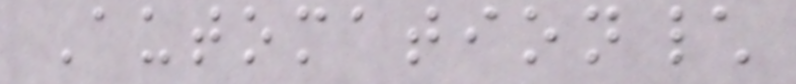Automation\
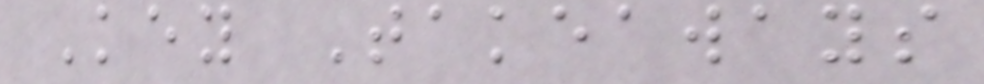Key Takeaways
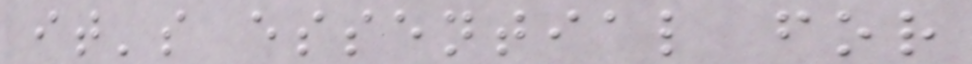it's essential for
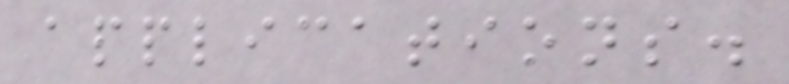applications.
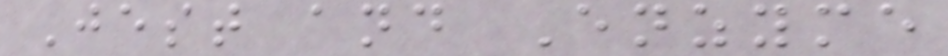Jest and Enzyme
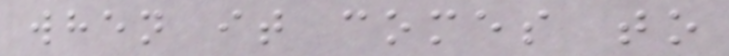when it comes to
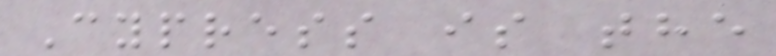Cypress is the
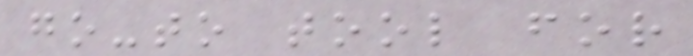go-to tool for
